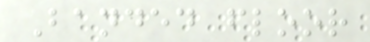Banded floor
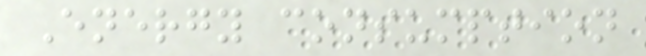Energy consumption
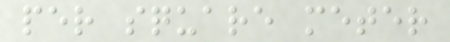per square meter
